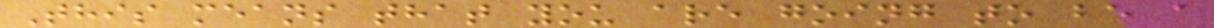This means that you are going to be a
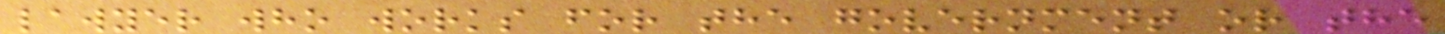lawyer who works for the government or the
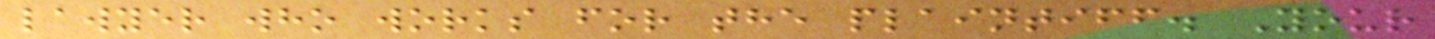lawyer who works for the plaintiff. Your
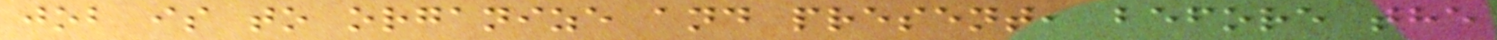job is to organize and present, before the
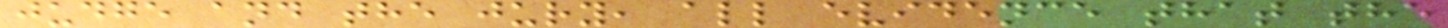judge and the jury, all evidence that the
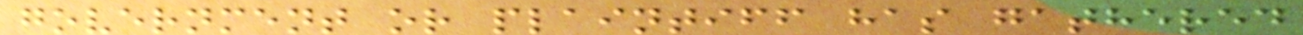government or plaintiff has gathered
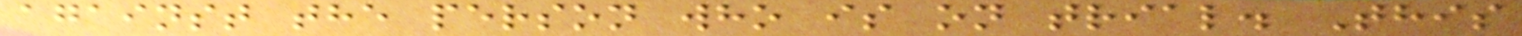against the person who is on trial. This
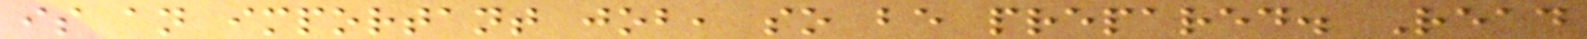is an important job, so be prepared. Read
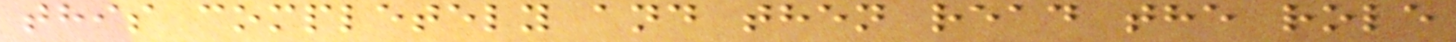this completely and then read the role
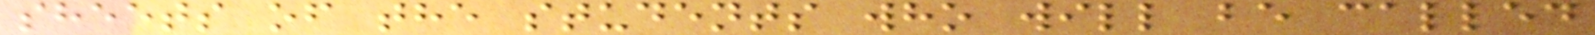sheets of the students who will be called
